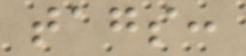tags:
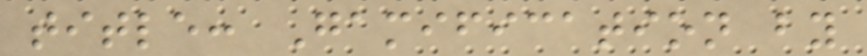title: Gamification by
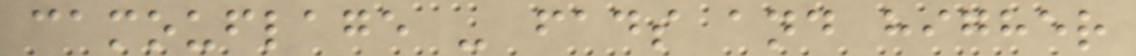camouflage - fads and higher
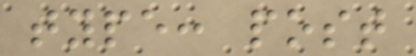type: post
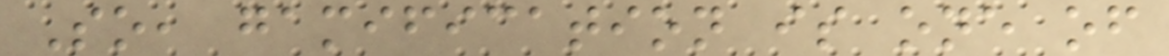So, gamification is one of
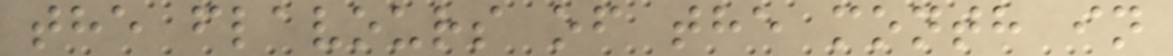the flavours of the month in
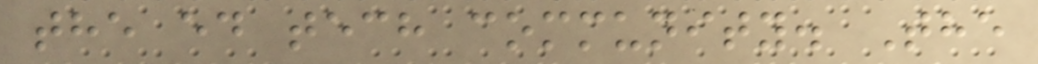the ed tech community. The
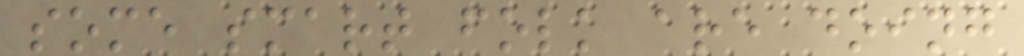some smart folk are doing
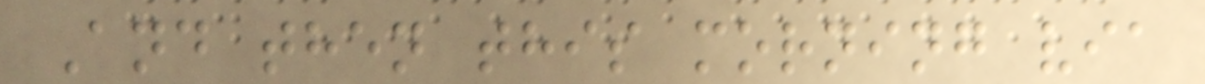And then this morning via
